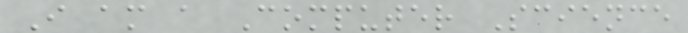I am a Computer Science
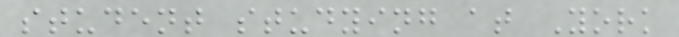student studying at York
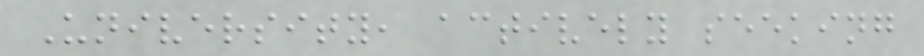University, actively seeking
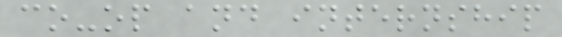co-op and internship
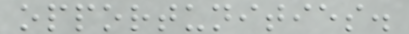opportunities.
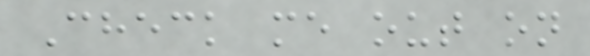Check me out on
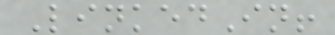LinkedIn!
